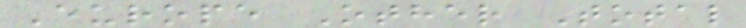Europe Other Total
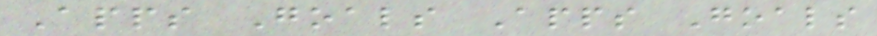Apps Goals Apps Goals
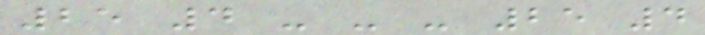25 4 - - - 25 4
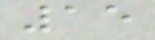15
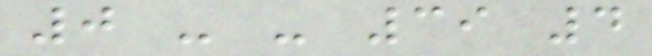0 - - 39 4
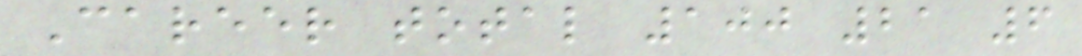Career total 100 21 6
